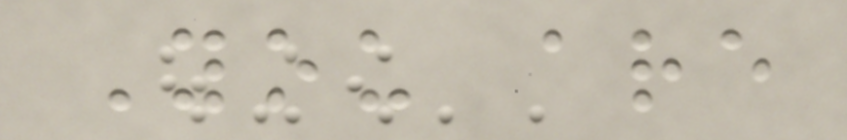You are
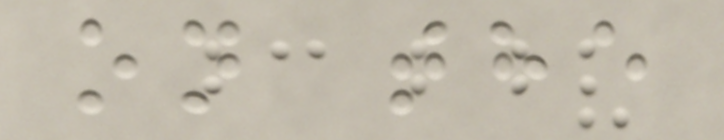on the
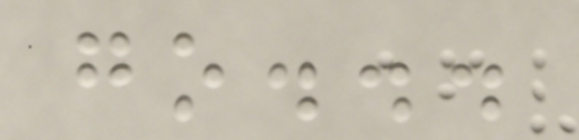go...
